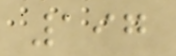197
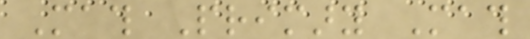Math Primary Math
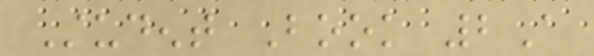Student Book 2A
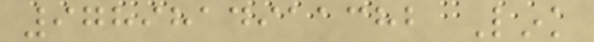9789814911382 Link
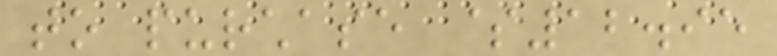to purchase $12.95
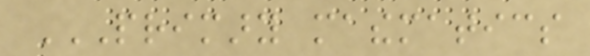PRIMARY MATHEMATICS
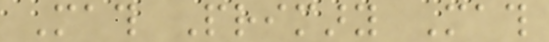Math Primary Math
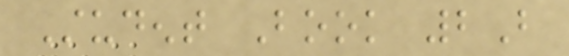Student Book 2B
